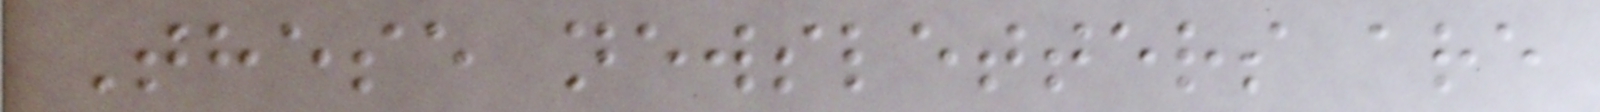These newsletters are
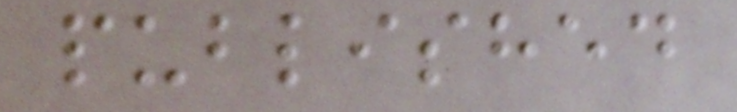published
